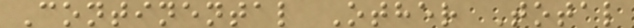Continental Other Total
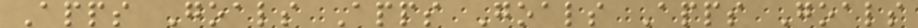Apps Goals Apps Goals Apps Goals
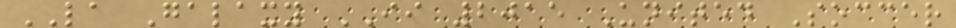LA Galaxy II 2015 United Soccer
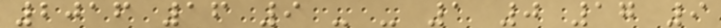2016 16 9 - - 1 0 17 9
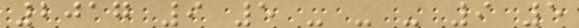2017 9 5 - - - 9 5
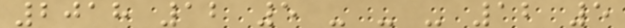2018 12 5 - - - 12 5
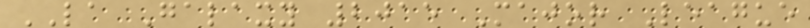LA Galaxy 2015 Major League
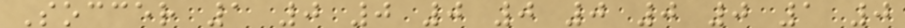Soccer 1 0 0 0 0 0 0 0 1 0
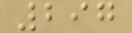297
